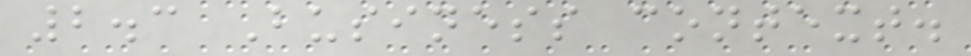2.3 Business context.
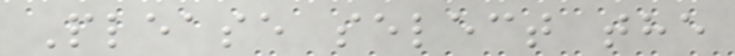Please select the
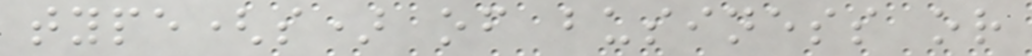type(s) of business or
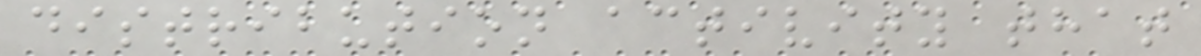distribution activity that
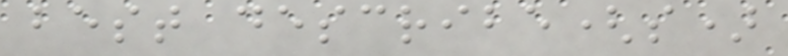best describe(s)
